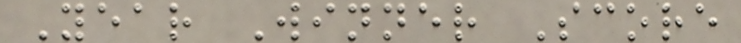Year Winner Score
